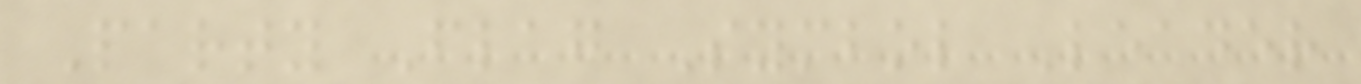Party Flag Symbol Leader
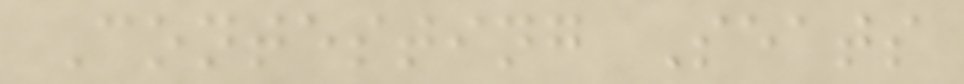Contesting Seats
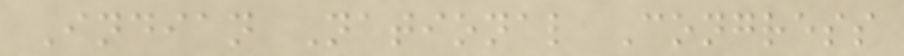Indian National Congress
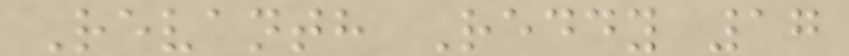Revanth Reddy 17
